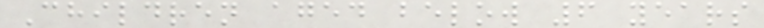Children aged below 6 years
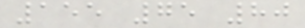155 75 80
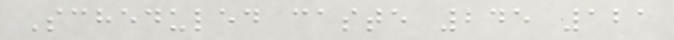Scheduled caste 245 121
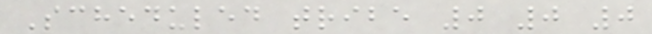Scheduled tribe 0 0 0
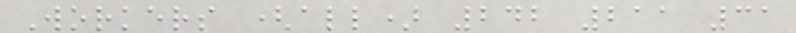Workers (all) 242 211 31
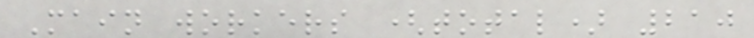Main workers (total) 210
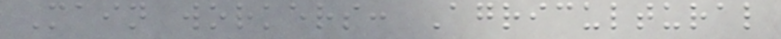Main workers: Agricultural
